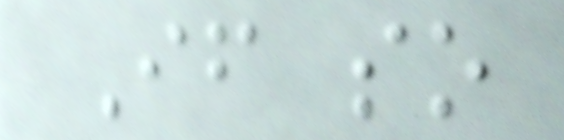If so
